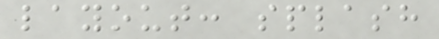layout: splash
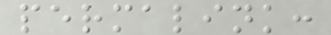permalink:
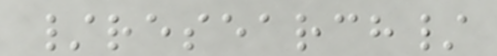/research/
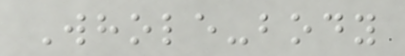Whole-body
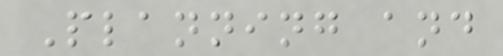Planning and
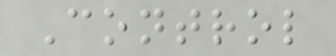Control
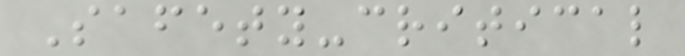Safety-critical
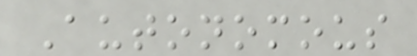Autonomous
